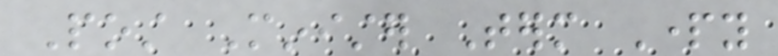Post Minister Term Party
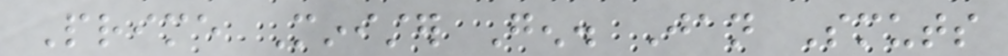Prime Minister Gen. Jan Smuts
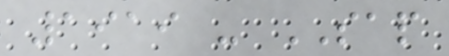1919 - SAP
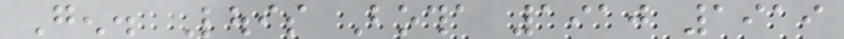Gen. Louis Botha 1910 1919
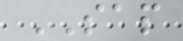SAP
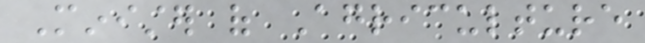Minister of Agriculture
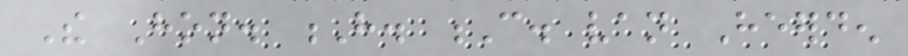The Hon. H. C. van Heerden
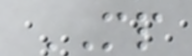MP
